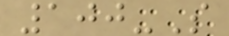100-S
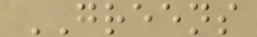GREENS
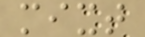mixt
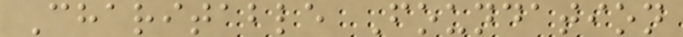Charitable Foundation
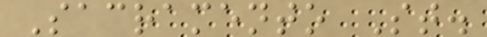Sacramento St.
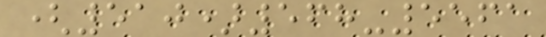(510)568-5561
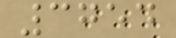3754
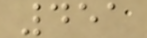451
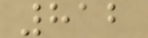812
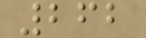262
